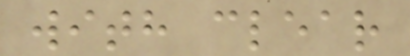with clear
